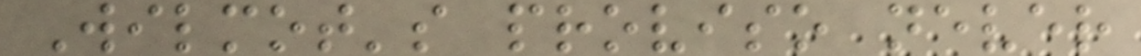Wilmot's proviso never
